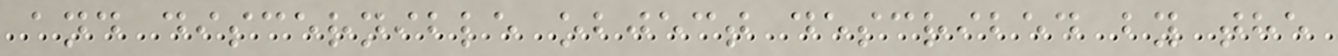and discernible object described by the
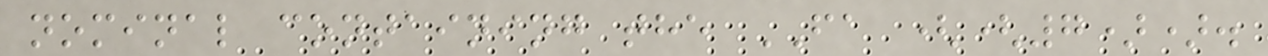nominal containing the FA ((7)).
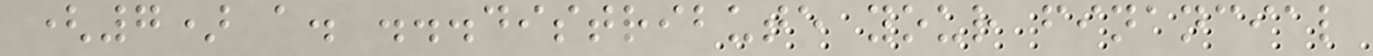(7) a. ...distribute your financial
